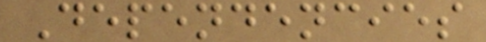Dependencies
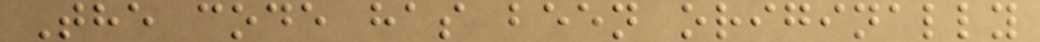The code has been originally
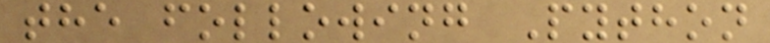the following Python
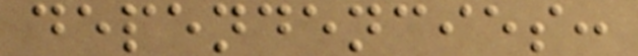dependencies:
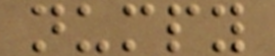numpy
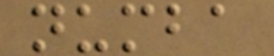numba
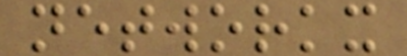networkx
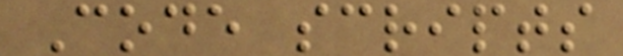Code scripts
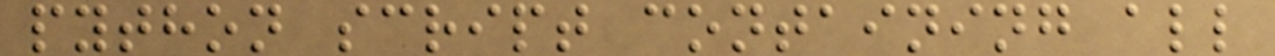python script containing all
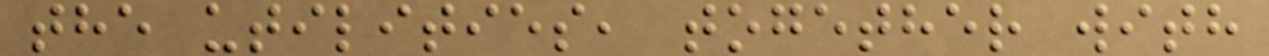the utilities, together with
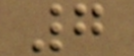7
